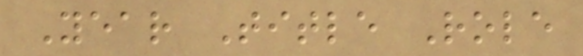Year Title Role
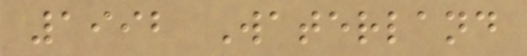1992 Waterland
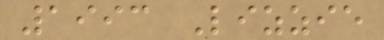1993 Lizzie
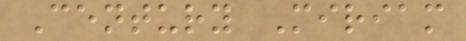Century Miriam
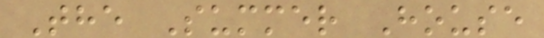The Summer House
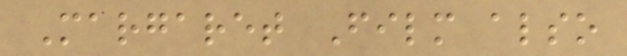Margaret Film also
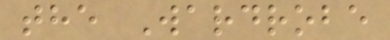the Wardrobe
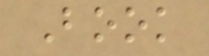Book
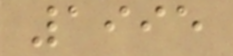1995
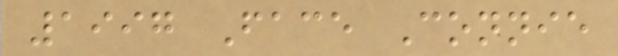1997 Face Connie
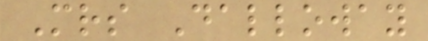Mrs Dalloway
